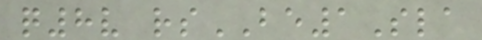q8v rsBE1Sla
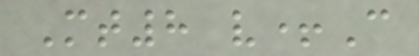Mt8 v+C
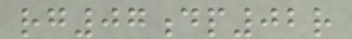rg07dp02r
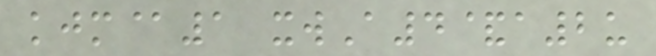kjm@1 xwA4&a2u
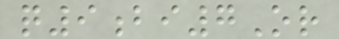q9bi7Or
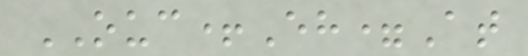OUC+Eh=At
